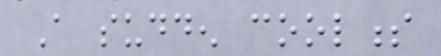A sudden coolness
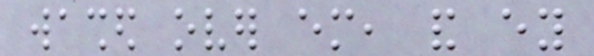washed over em, and ey
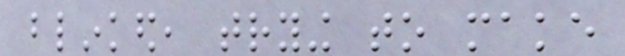blinked, trying to make
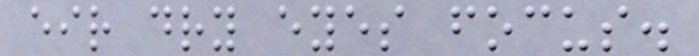eir dry eyes focus.
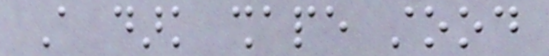A dark shape stood
